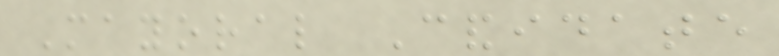Mayoral Candidate
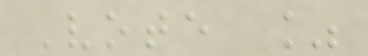Vote %
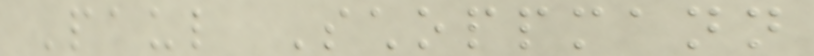Paul Schoppmann
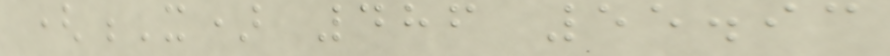(X) 486 55.93
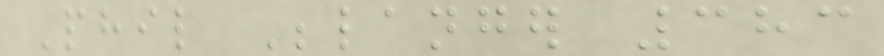Phil Belanger 383
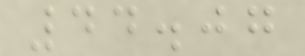44.07
